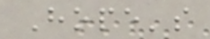Hope's
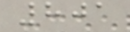801
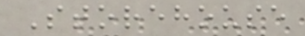Storehouse
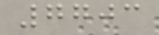7703
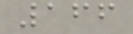166
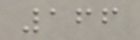166
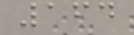164
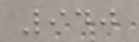940
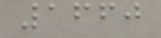1660
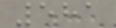581
